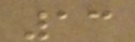13
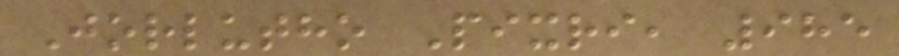Jorlutho Pixri, 985
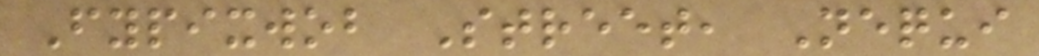Fypixwob Street, Nequi
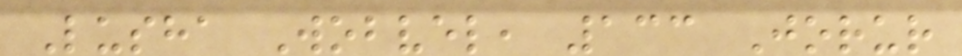Lusha Wobvel, 133 Jorur
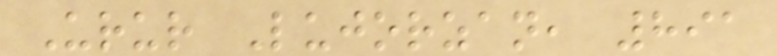Urur Lujorzan, 891
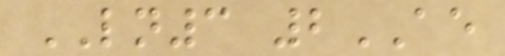LN3 2AE
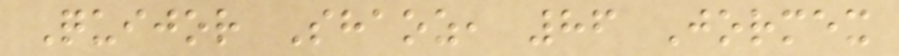Quijor Shaoz, 86 Jormex
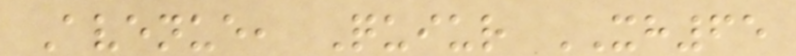Avenue, Quiur XH65
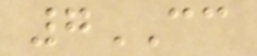7CC
